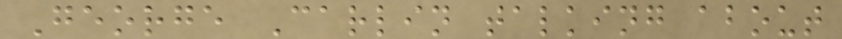George Carlin talking about
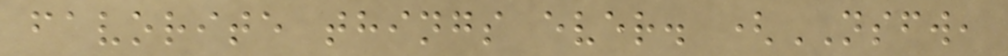favorite things ever. (NSFW,
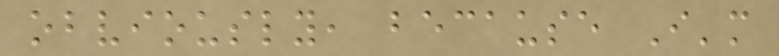obviously, because I'm
